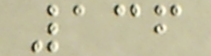136
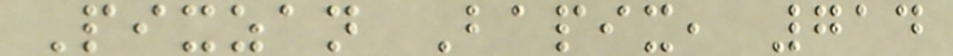Pixzan Bapix, 714
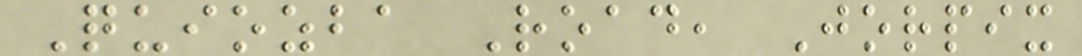Quiozba Road, Jorpix
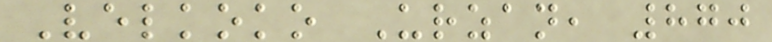Velkoko Urzan, 870
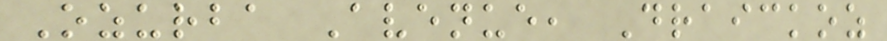Ozurba Avenue, Draickoz
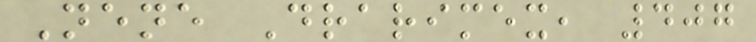Nene Drarimex, 407
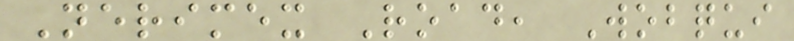Nerimex Road, Wobqui
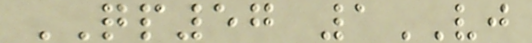QP57 1VJ
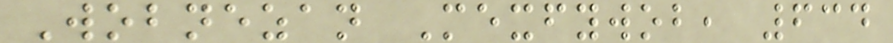Wobnezan Mexfywob, 634
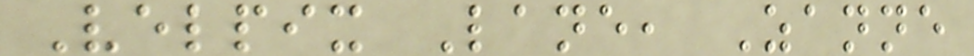Velpix Lane, Zanne
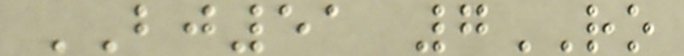BJ51 7RO
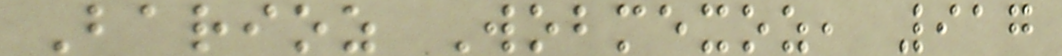Barioz Wobmexoz, 917
